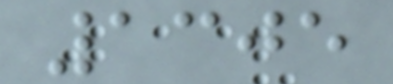1305
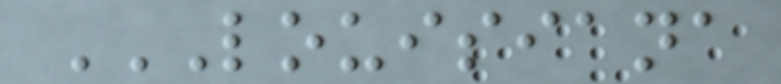LOUISIANA
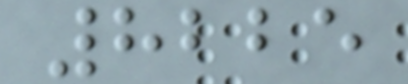8225
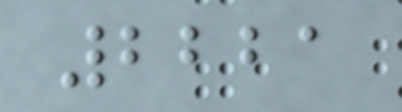2221
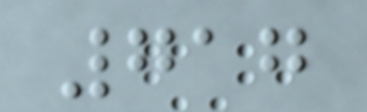717
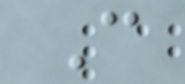C
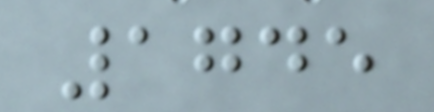1745
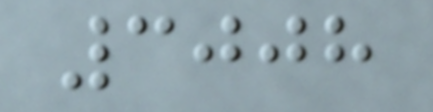3008
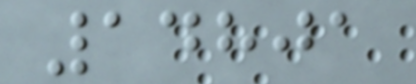14801
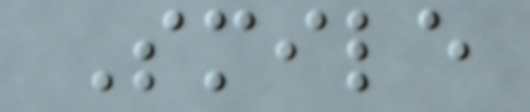Smile
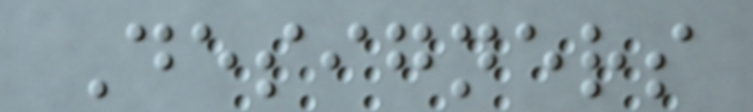Designers
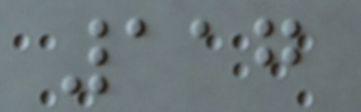117
